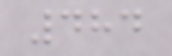484
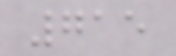715
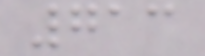713
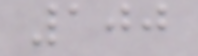100
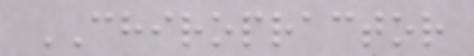CHIROPRACTOR
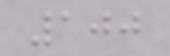100
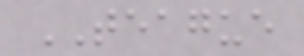TEAGUE
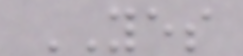YES
